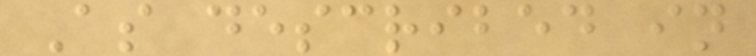As described in
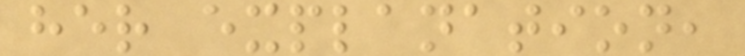her explanation,
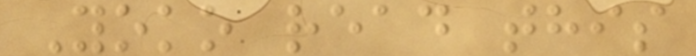Yoko read this
